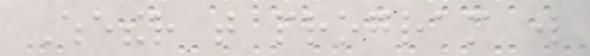Whether that program will
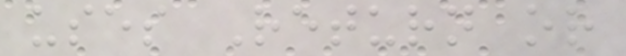uses Return or
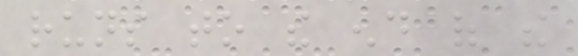runs to the end of the
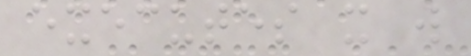executes it will
